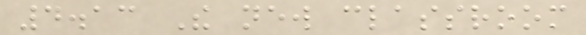4.13 The new classroom
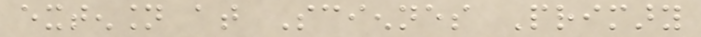extension at Sciennes Primary
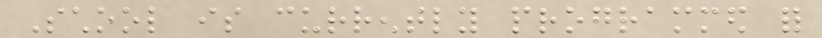School is currently programmed for
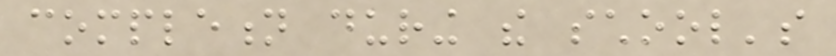completion during the school's
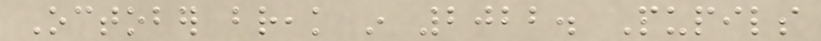October break in 2022. Pupils
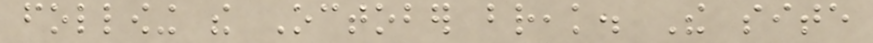following the October break. The site
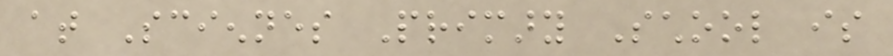at Sciennes Primary School is
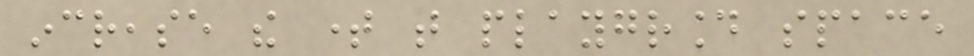increase the time that playground space
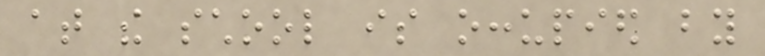at the school is occupied by
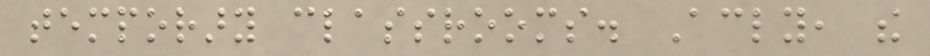temporary classrooms. Accordingly, the
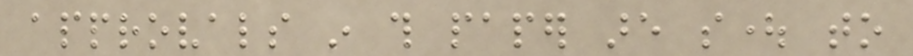approvals in this paper are sought to
